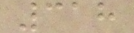318
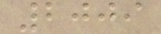2009
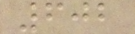602
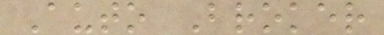Auto Broker
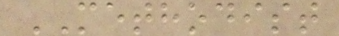METHODIST
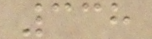338
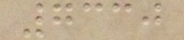7330
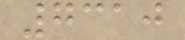7310
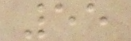55
